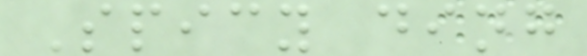Spicy ding
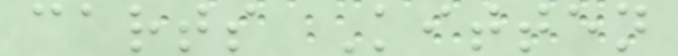carts Kitten
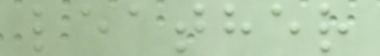leather
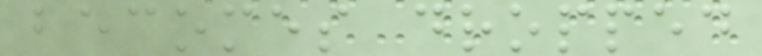becomes dropped
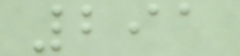291
